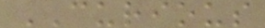CURIOUS
